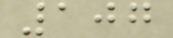107
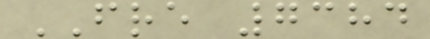FRE 7384
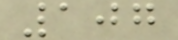107
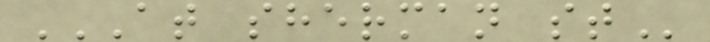AT SHERMAN ST
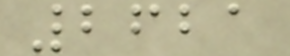2621
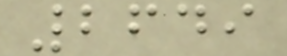2649
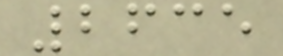2635
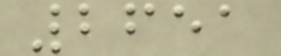2651
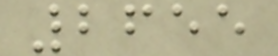2655
